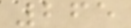265
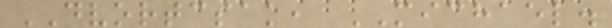DVORTCSAK, MICHAEL.
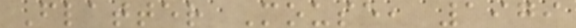Flatter Mouse, 1979
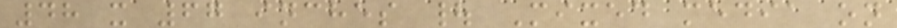48 x 67 inches | Mixed media on
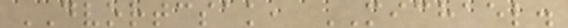DVORTCSAK, MICHAEL.
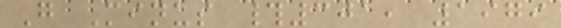G Minus #301, 1979
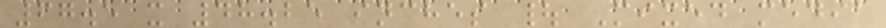67.5 x 48.25 inches | Mixed media
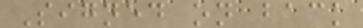Signed on back
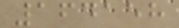164158
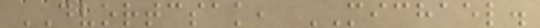DVORTCSAK, MICHAEL.
